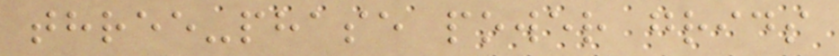three-phase power grids
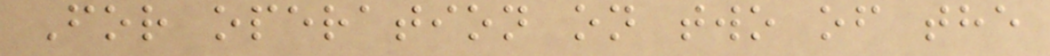For operation on two of the
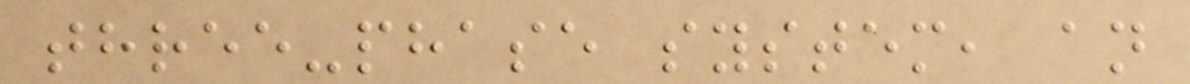three-phase system, an
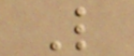L
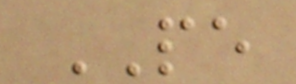PE
